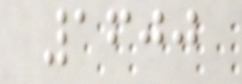1600
